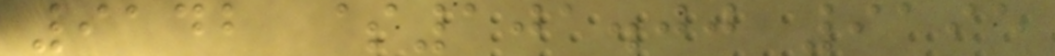9142 $101.00 9195
